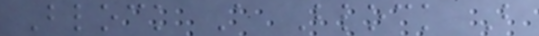Block A Block B
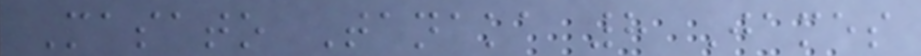Masato Tanaka 8 James
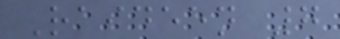Raideen 7
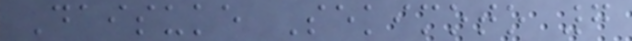Daisuke Sekimoto 7
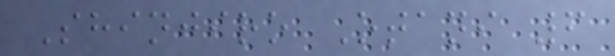Shinjiro Otani 6
